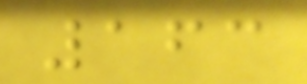163
